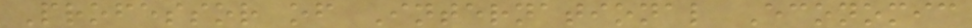Professor of International Economic
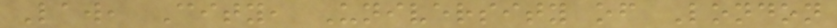Law, City, University of London
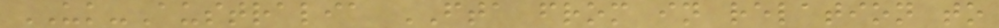UK-Australia FTA from in relation to
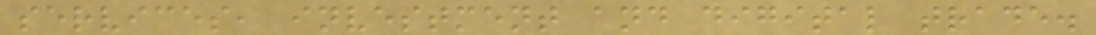services, investment and digital trade.
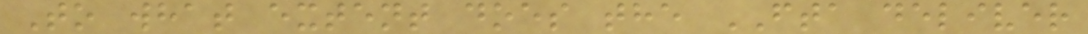To what extent does the FTA deliver
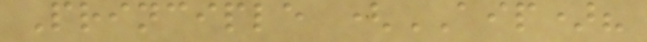Principle (AIP)?
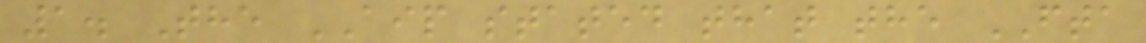1. The AIP stated that the FTA
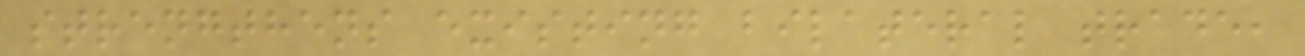strengthens existing bilateral trade,
